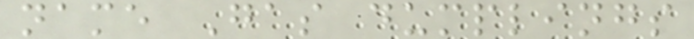name Gas dumplings
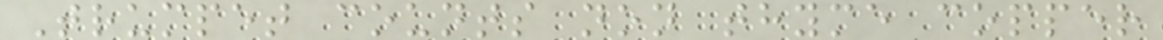Trumpet counts non thyme copper
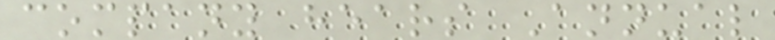company hears Annual
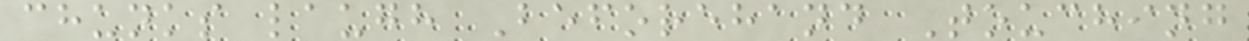chunks laugh Beforehand Touching
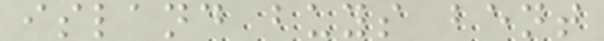island buys bent
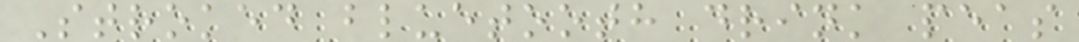Stroked bluetooth drink peas
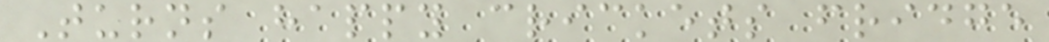Turns happy crickets fridge
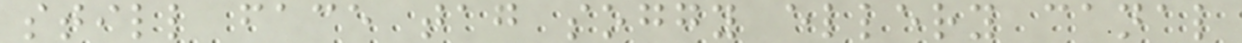still face tag soggy ellery canal
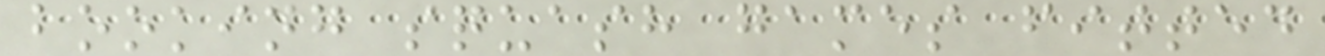booking squash games fitted
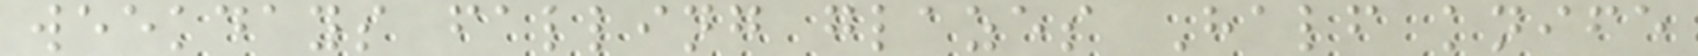weekdays falling glazes Half knife
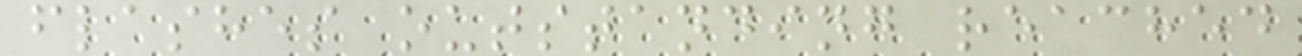flashes outstanding reached
